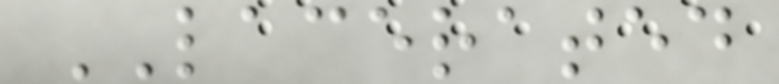LACERATED
